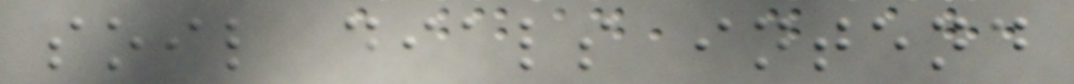soil dials intend
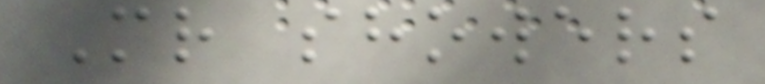Mr showers
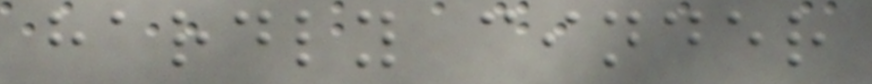hardly cinder
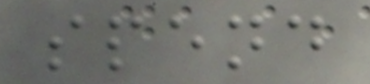spend
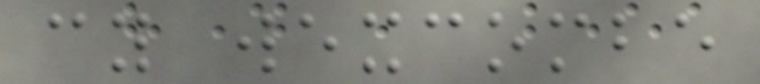cy wexcombe
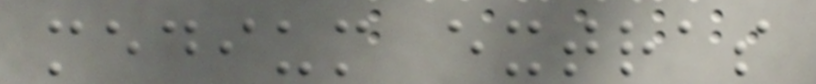medium extras
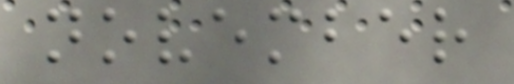november
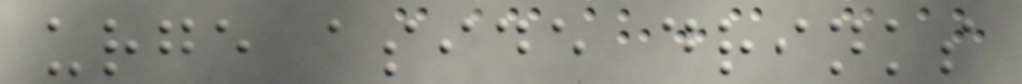urge aside drinks
